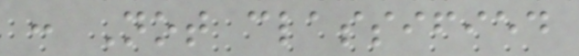: Not classified
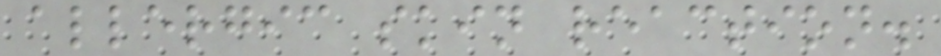allergic skin reaction.
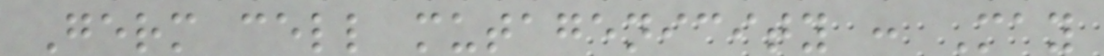Germ cell mutagenicity : May
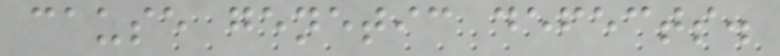cause genetic defects.
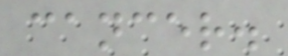cancer.
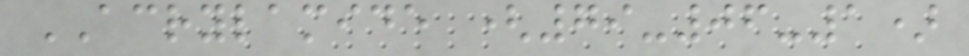ACRYLAMIDE (79-06-1)
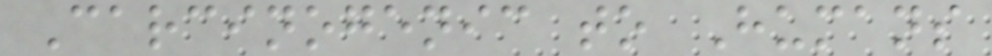Carcinogenic to Humans
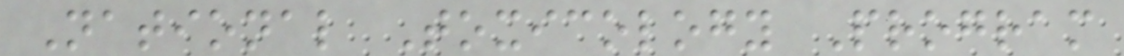National Toxicology Program
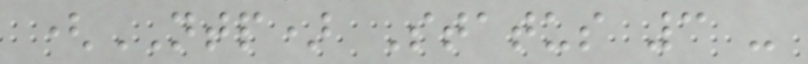(NTP) Status 3 -
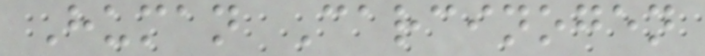Human Carcinogen
